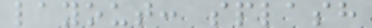layout: splash
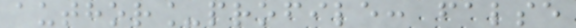author_profile: false
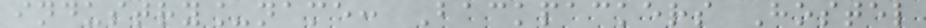industry_name: Backpackers Hostel
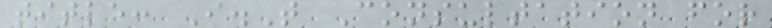title: I.T Consultation for
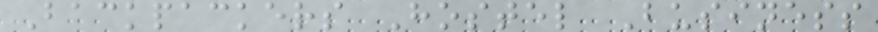Backpackers Hostel Business
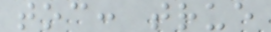toc: true
